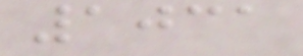1031
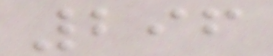296
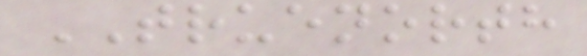TRUENORTH
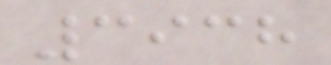3938
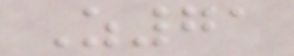Z71
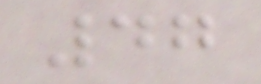47
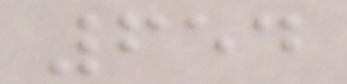654
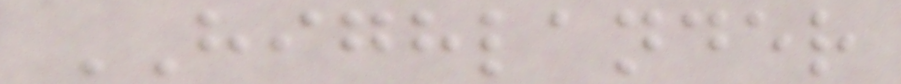HIGHLANDER
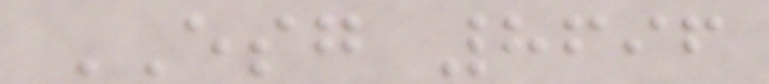ESG 8696
